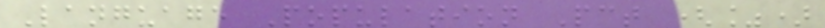Language Population Pct (%)
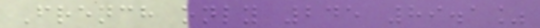French only 245 89.1%
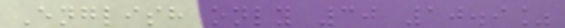English only 30 10.9%
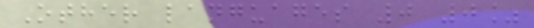Other languages 0 0%
